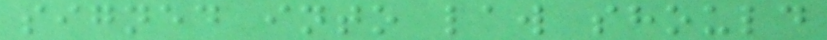signed into law should
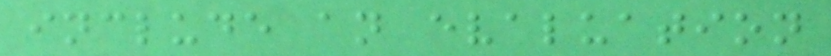include an evaluation
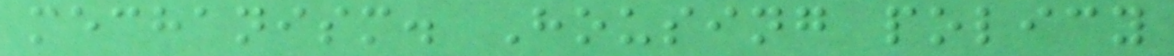mechanism. Housing policy
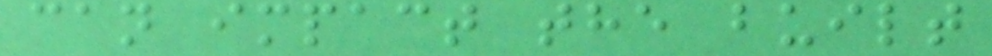can impact the built
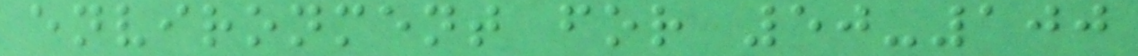environment for 50-100
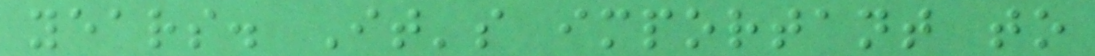years. It's important to
